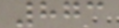873
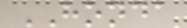HONDA
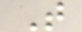T
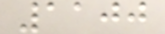1100
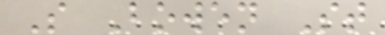S Bowen St
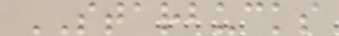STARBUCKS
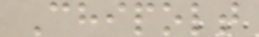Chipolt
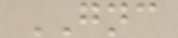GNC
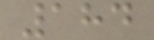184
